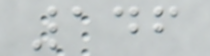146
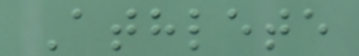Athlete
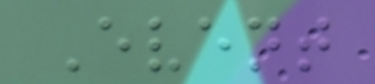Event
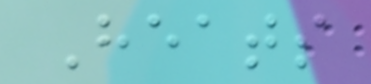Heats
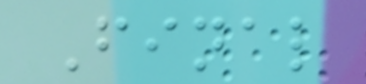Final
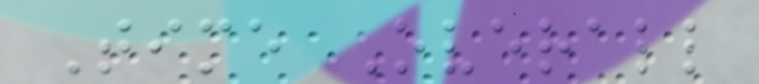Time Overall
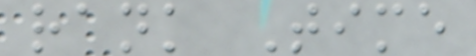rank Time
